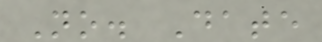No. Date
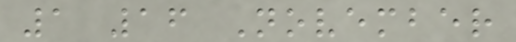1 16 November
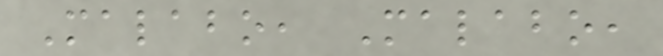Malabo, Malabo,
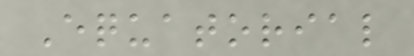Equatorial
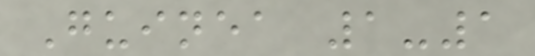Guinea 1-1
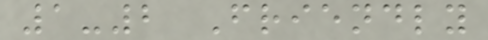1-2 Friendly
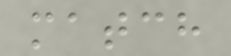match
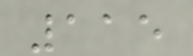115
